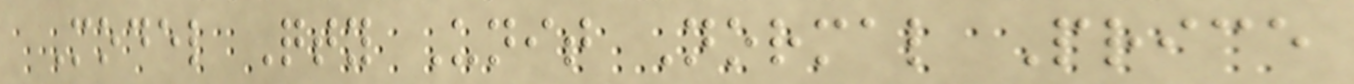Model Qty Unit Normal Price
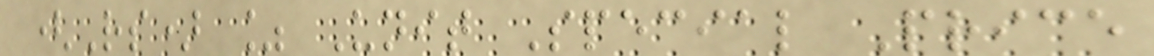(Rs) % Unit Special Price
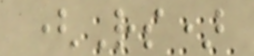(Rs)
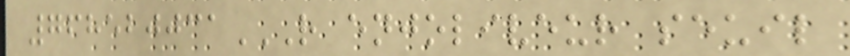768520031R ENJOLIVEUR SEUIL
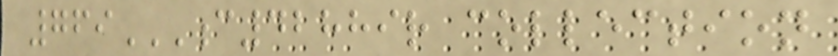769C42889R COLLECTION
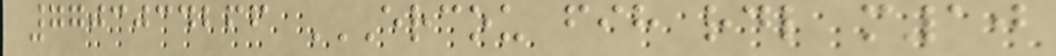7703034266 ERCOU FIH RDL M10
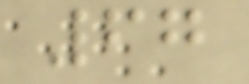67
